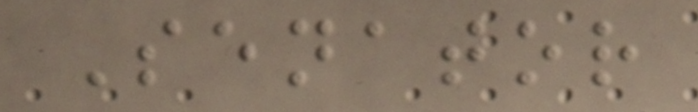Senator
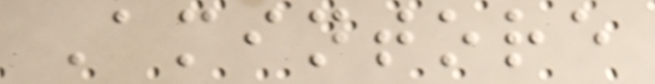Amintore
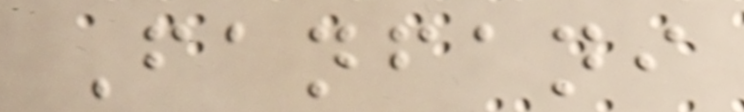Fanfani
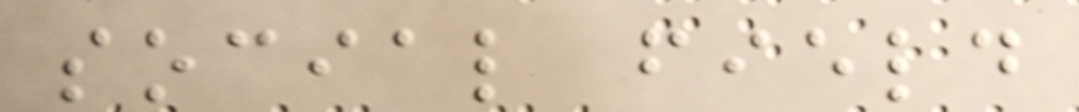social field
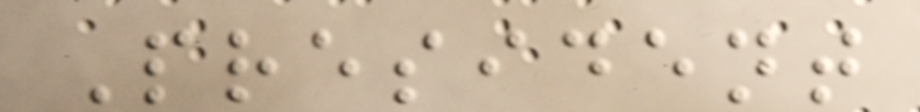President
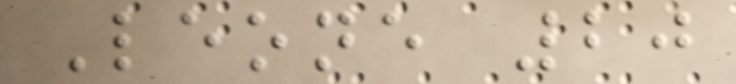Leone 20
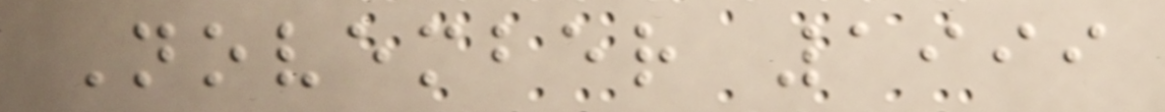November 1999
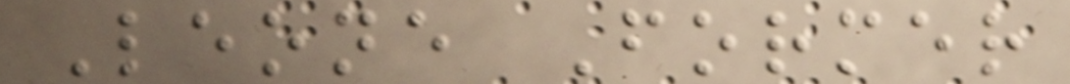Leone Former
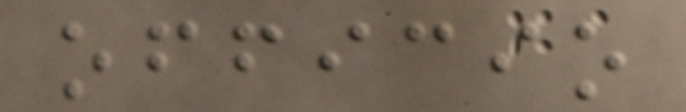officio
